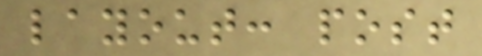layout: post
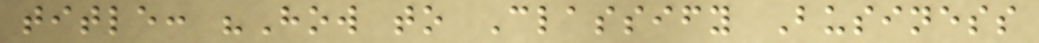title: "How to Classify Business
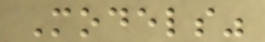Models"
